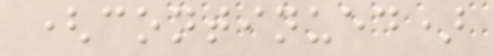(continued)
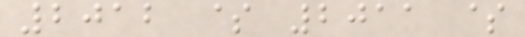2012 $ 2011 $
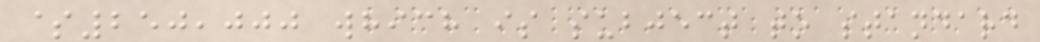$250,000 which is subject to standard
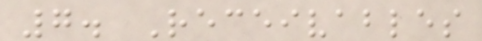7. Receivables
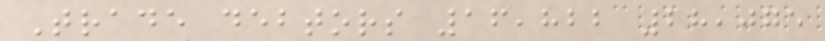Trade debtors 16,822 28,075
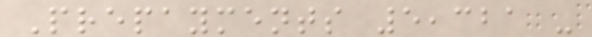Prepayments 5,321 -
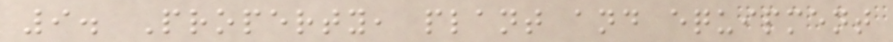9. Property, plant and equipment
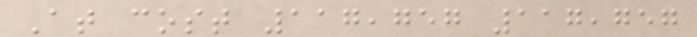At cost 117,757 117,757
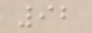92
